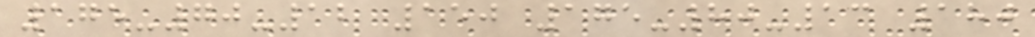175-70-12 150 175-80-13 180
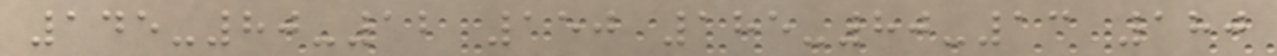145-80-12 150 185-80-13 180
